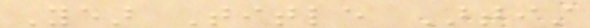Year Title Artist
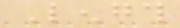Length
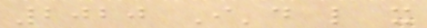2020 I'd like it
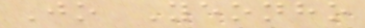Jo Yeonho
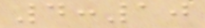4:10
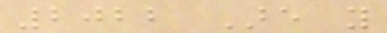2022 Are you
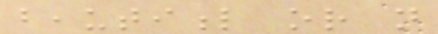beautiful or not
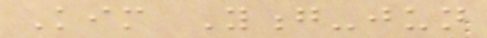Kim Yong-jun
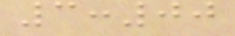3:00
